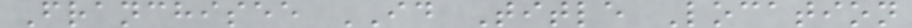Franchisee ID Title Location
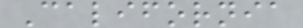California
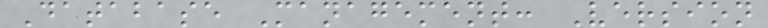Database Management: Version
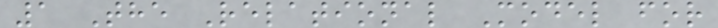1 The Relational Model for
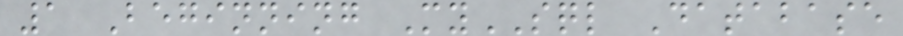1 Beginning MySQL Database
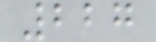227
